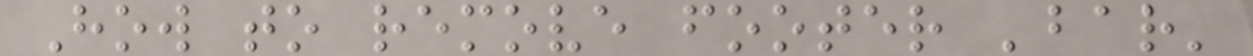How to remove footer 'bar'
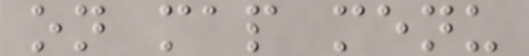on map menu
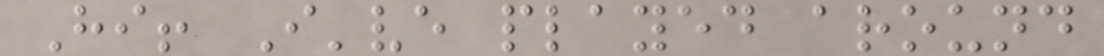Hi! I've played around
